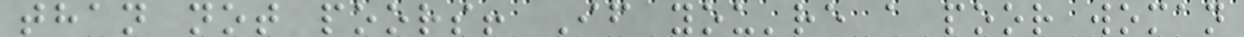than not poors! If you're a poor woman
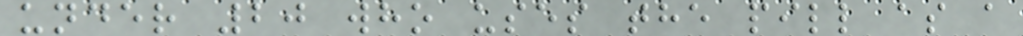under 20 who uses the pill as a
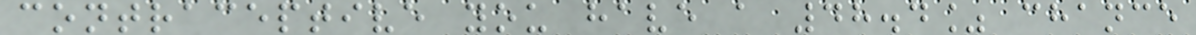contraceptive you have a 48.4% chance
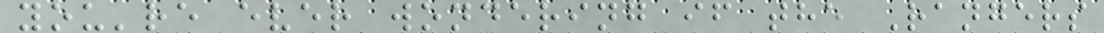you're ever wondering if the Rangers
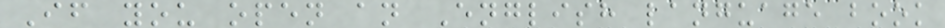If you open an English language book
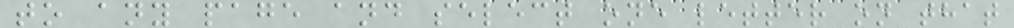to any page and select one letter on that
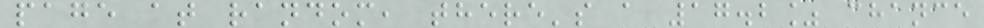page at random, there's a 17.2% chance
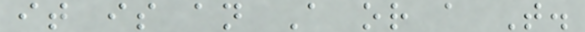it is an A or a T.
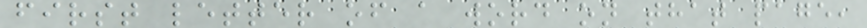first letter of a word on that page,
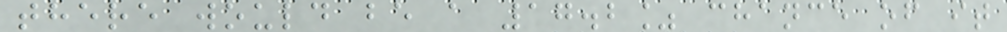there would be a 17.2% chance of it
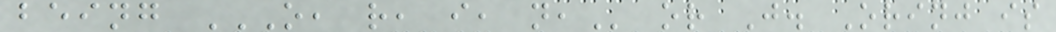being O, R, I, N, or J. Orinj is
